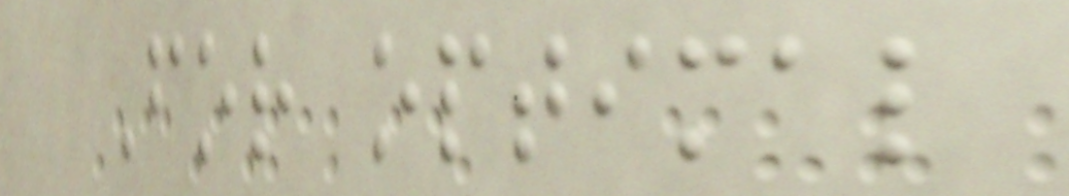For optimal
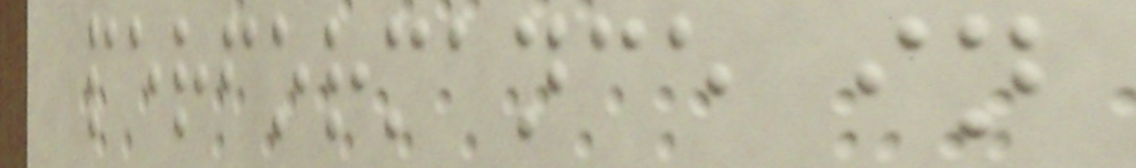performance in
